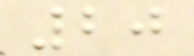20
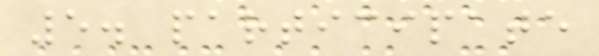5. participate
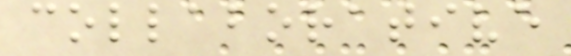collaborative
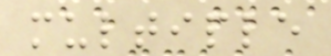multiple
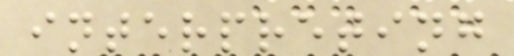interpreting
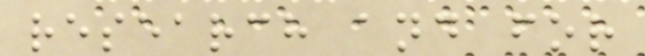research and for
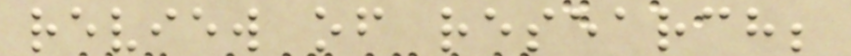review of research;
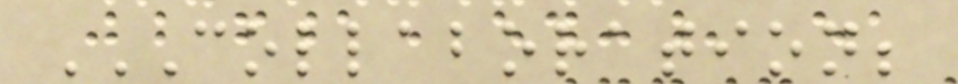COLLABORATION;
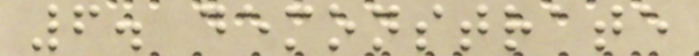6. demonstrate
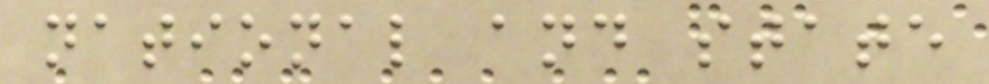national and state
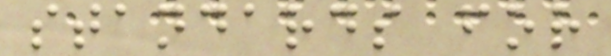standards for
